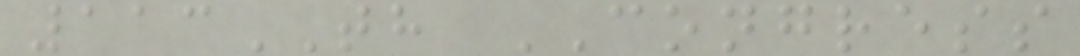113TH CONGRESS
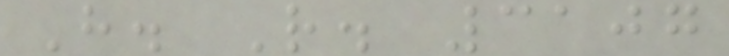H. R. 3107
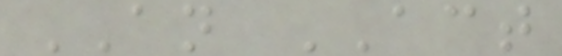AN ACT
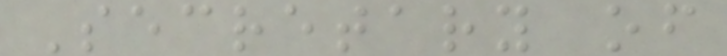Secretary of
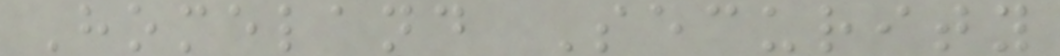Homeland Security
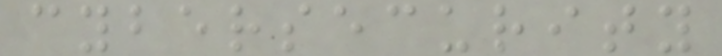cybersecurity
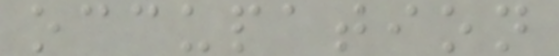occupation
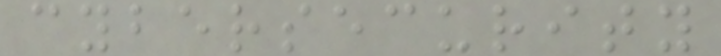cybersecurity
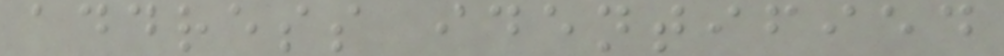address identified
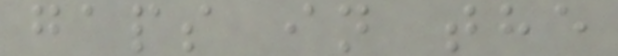gaps in the
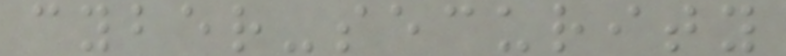cyber-security
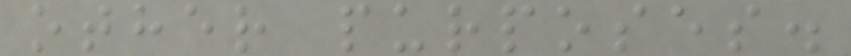other purposes.
